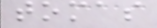tomas
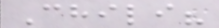Chili?
